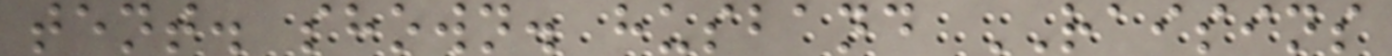tent. shown. husband RAISINS
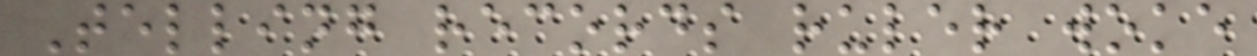Telling records ruler woke
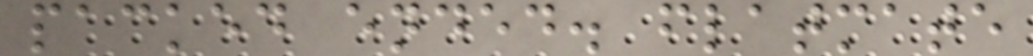packed ended. flatmate
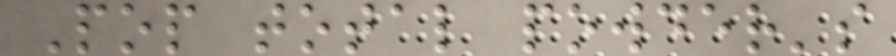Pop total powder's
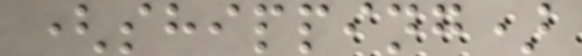(shipping)
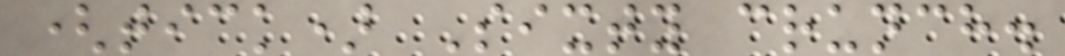(tick) Sixty crunch.
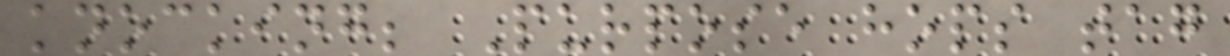knocking; Purpose hops tag
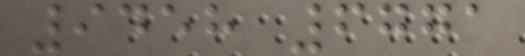9458 6771
